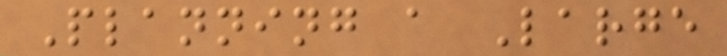Planning a Large
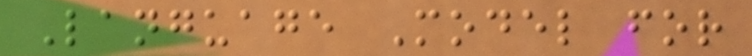Language Model for
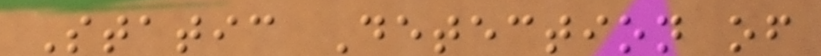Static Detection of
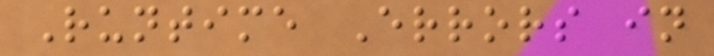Runtime Errors in
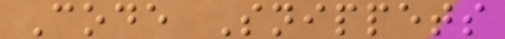Code Snippets
